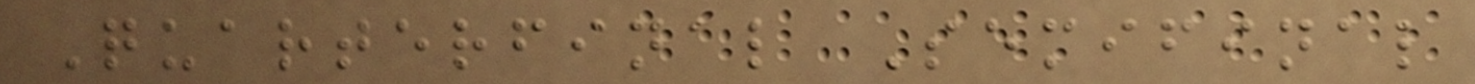Quarterfinal Semifinal
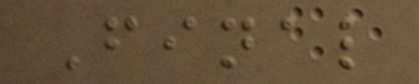Final
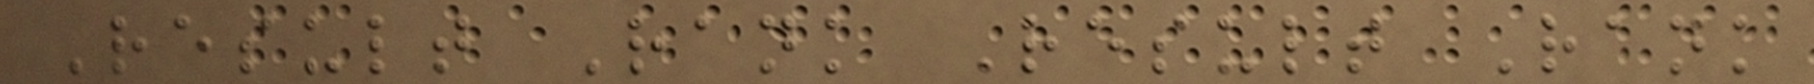Result Rank Result Rank
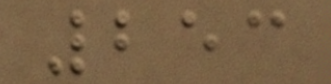253
